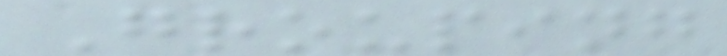Grouping
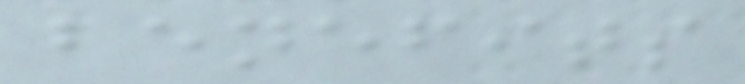benefits
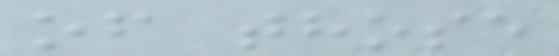of those
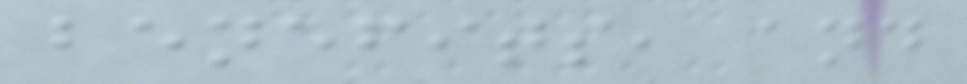benefits, and
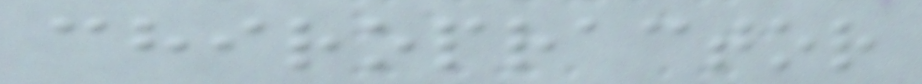chiropractor
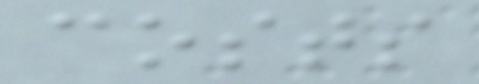costs
